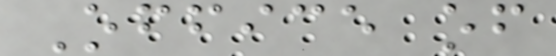Office of
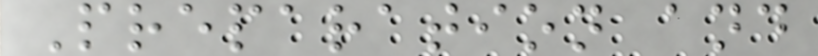Preparation and
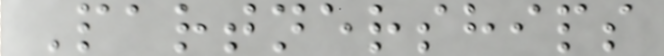Partnerships
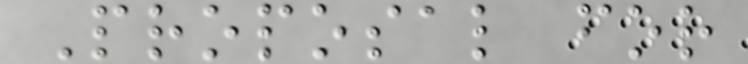Proposal for
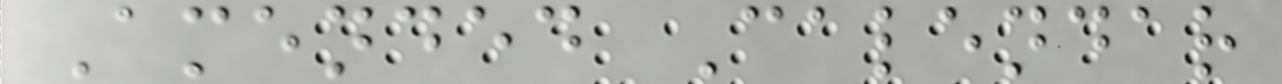Amended Calendar
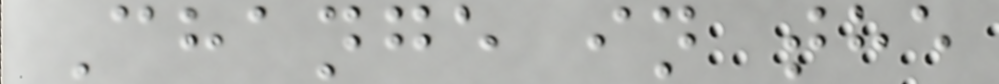Change in the
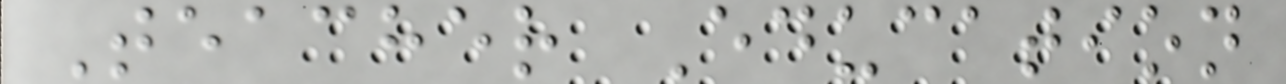Teacher Education
